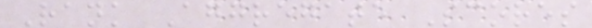Rank Aggregate Scores
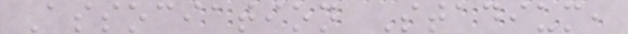Association Stadium,
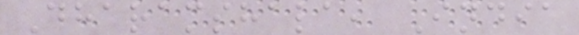Dharamshala, India
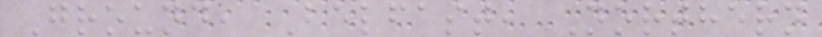Ground, Belfast, Northern
